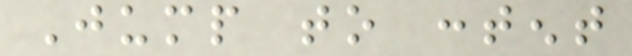Jump to content
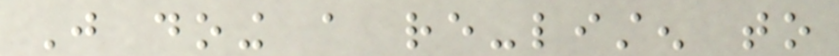Just doing a re-listen to
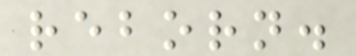reborn.
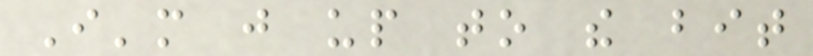I'm just up to the bit
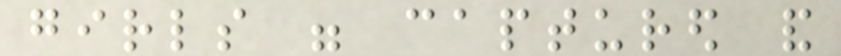girls were captured and
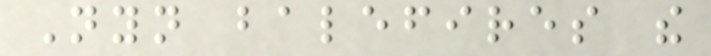Nyn balefires the
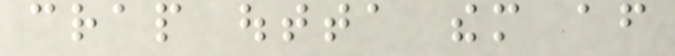crap outta them after
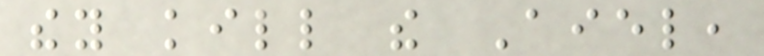they kill the Aiel,
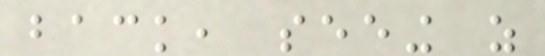back, seeing as
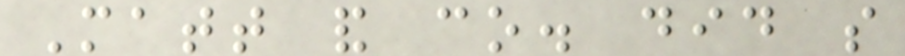Matt and co. did so
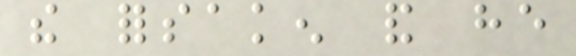the forsaken and he
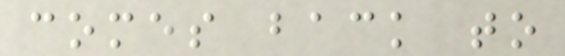comes back to
